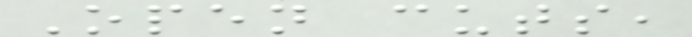Open cuts,
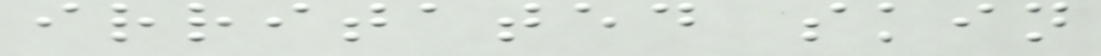irritated skin
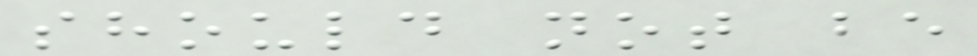should not be
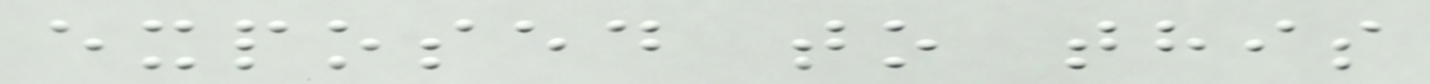exposed to this
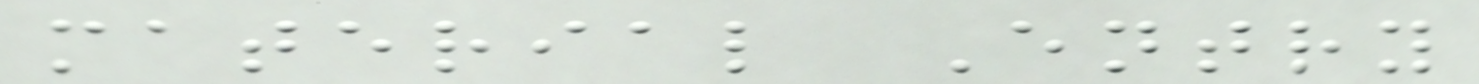material Entry
